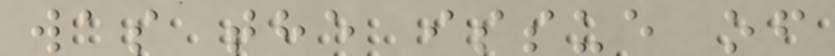was the issue of
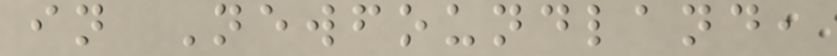in Newfoundland,
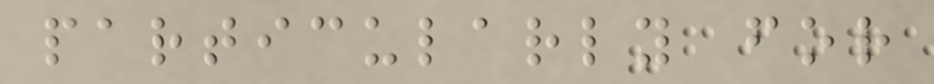particularly for
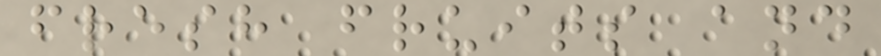fresh fruits and
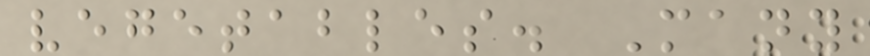vegetables. Many
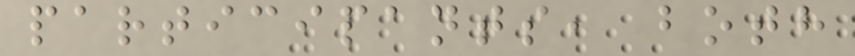participants, both
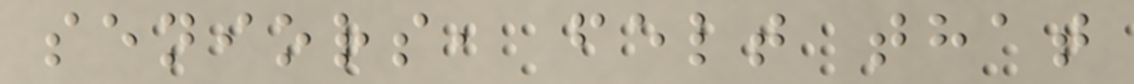seniors, felt that
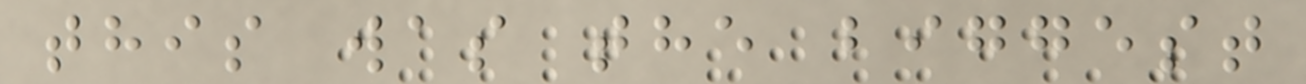this was the biggest
